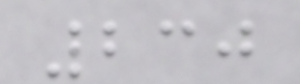230
